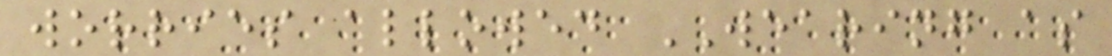worries allowed WEARING as
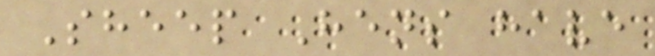Sheep Hens have
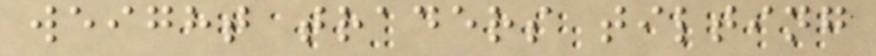weight traders tilting
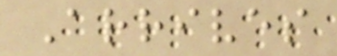Arrives
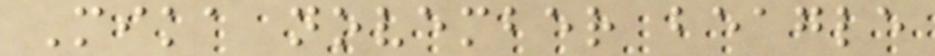Mika november beagle
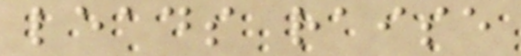leads raise
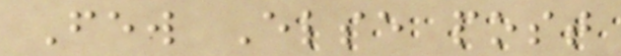Few Else post
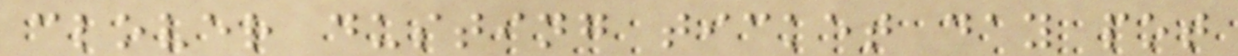clover dusting ticket day pot
